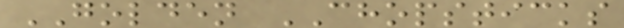GOLDEN CHOPSTICKS
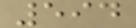594
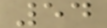54
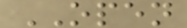OPEN
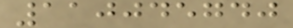110045740
